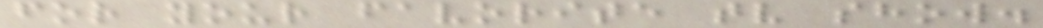for your favorite tv show.
